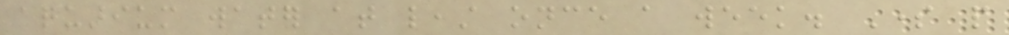aquarium water at least once a week. Some people
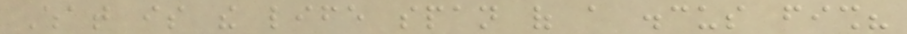What is the life span of a discus fish?
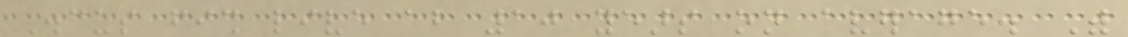Discus fish live about 10 years on average. With
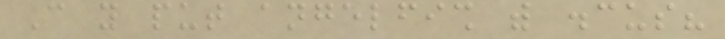Can you put angelfish with discus?
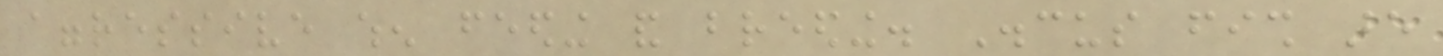aggressive when feeding and breeding. Discus fish are
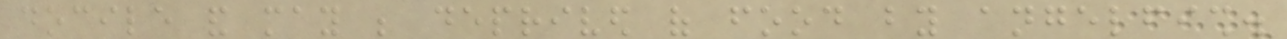docile and may be deprived of food by angelfish.
